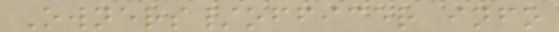Owners/officer info
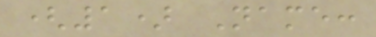(1) Name:
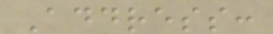Address:
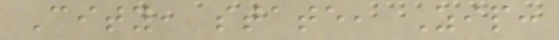City, state, Zip:
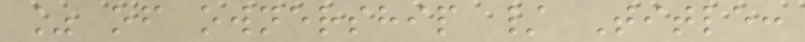% of ownership / Title:
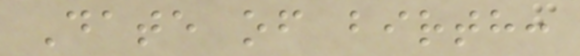Date of birth:
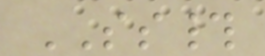SS#
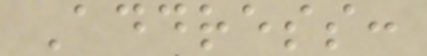Address:
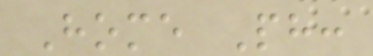Home Ph:
